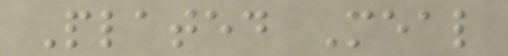Plated Meal
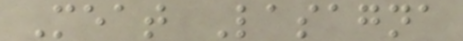Meat Lasagna
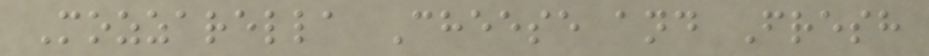Mozzarella Cheese and Fresh
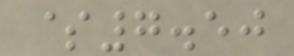$7.50
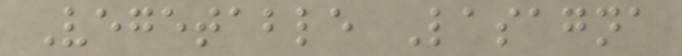Vegetable Lasagna
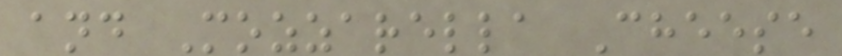and Mozzarella Cheese
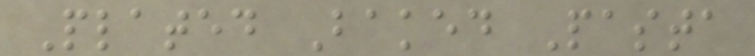Plated Baked Pasta
